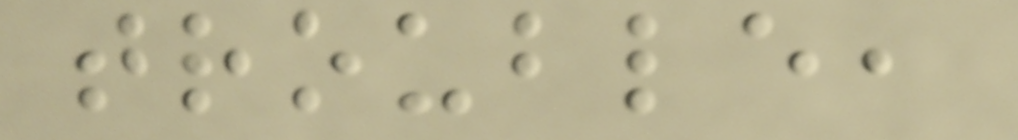trouble,
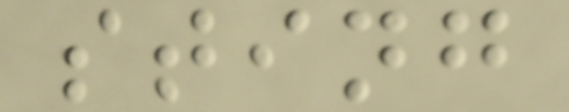sting
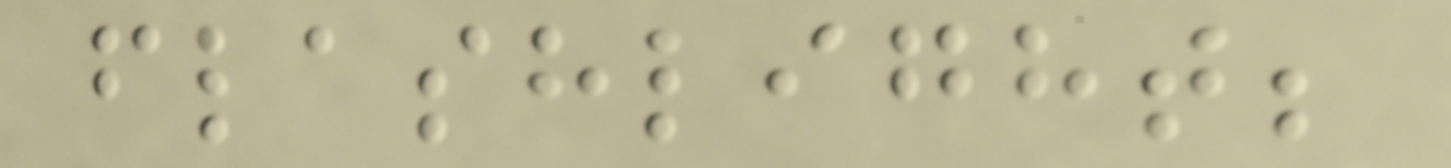flashlight;
